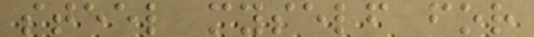steel myself for
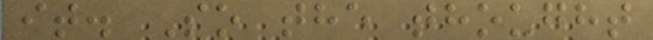it. So the thought
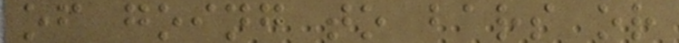of going to bars or
